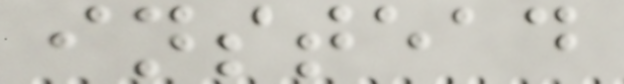instead
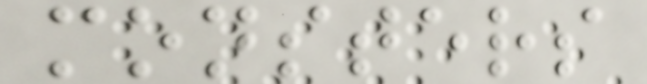monsters
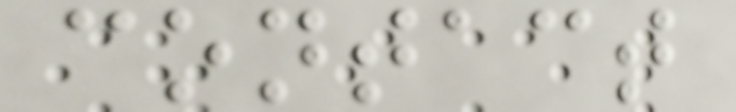contact
